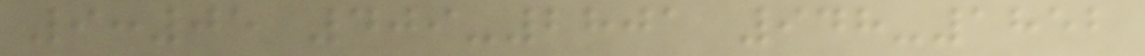9:05 409-2801 948-1852
